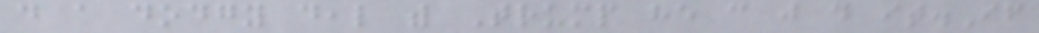do a dodgy deal with Trump he can just do it.If
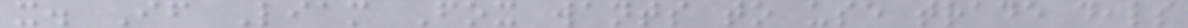it. If Liam Fox wants to use trade deals
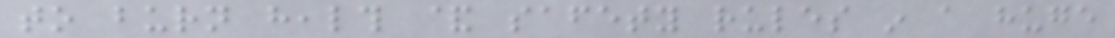to burn health & safety rules in a huge
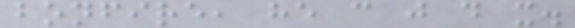bonfire, he can just do it.
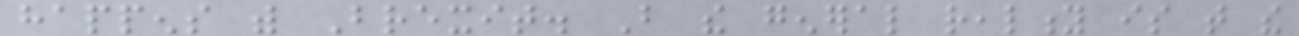happens with Brexit. But the general reality is that the
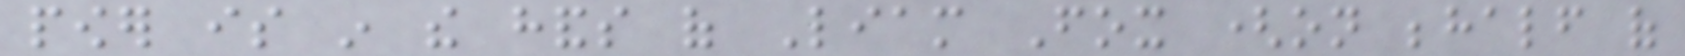power is in the hands of Liam Fox (on behalf of
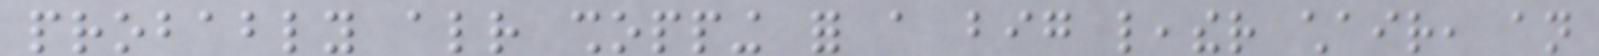probably already shopping for a big leather chair, an
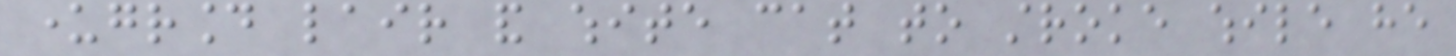underground lair and white cat to stroke while he
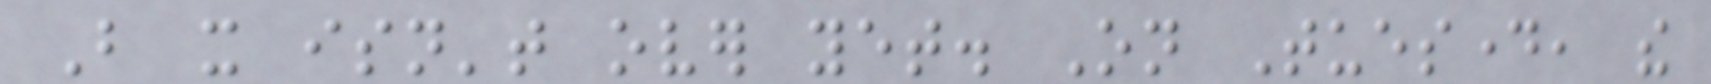But it isn't over yet. On Tuesday, the
